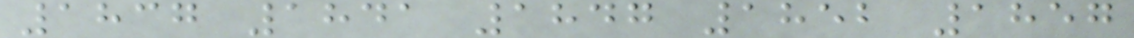1837 1841 1847 1852 1857
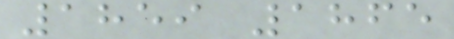1859 1865
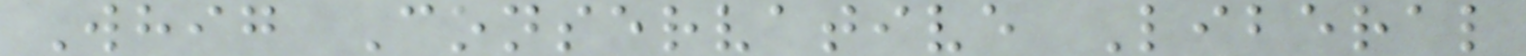Whig Conservative Liberal
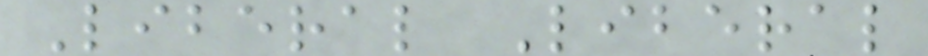Liberal Liberal
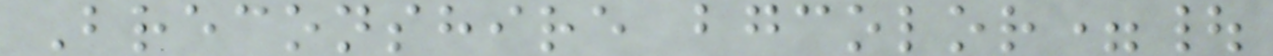Breconshire bgcolor=|
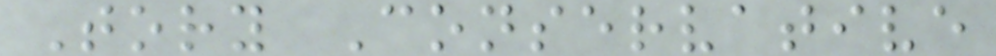Tory Conservative
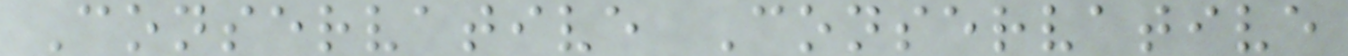Conservative Conservative
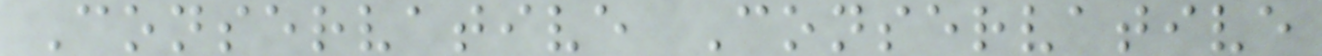Conservative Conservative
